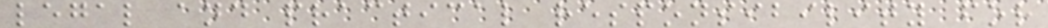legal and practical responsibility for
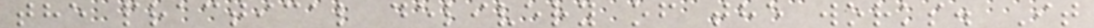the practical delivery of the works. It
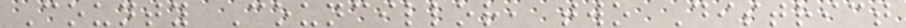County Councillor, two District
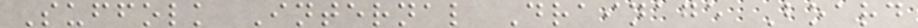Suffolk Internal Drainage Board
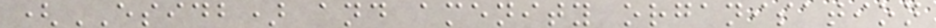(ESIDB) and amenity organisation
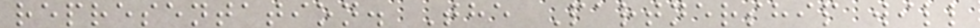representation. The Partnership will
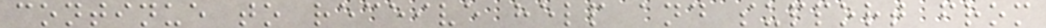continue to receive help and support from
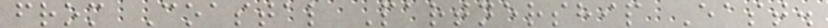from Coastal Partnership East.
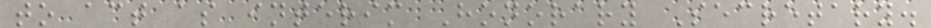to act as interim Honorary Secretary.
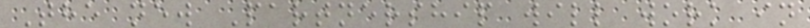The new Partnership will work in
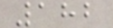182
